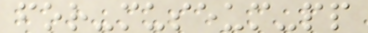for-museum-pp
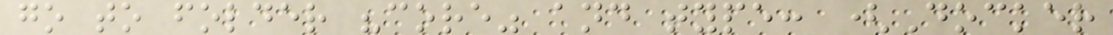go to folder "core" and type: (Docker
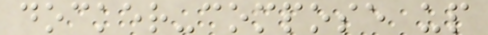docker-compose up
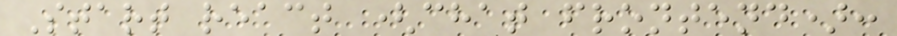Start react (chat frontend):
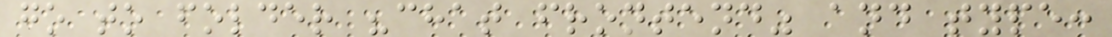go to folder "chat frontend" and type:
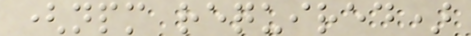(npm required)
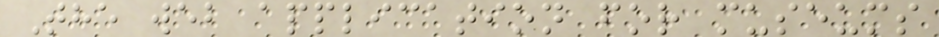The web application for museums
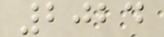2024
